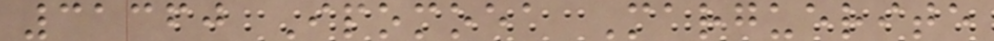31360 Ipomoea Marguerite
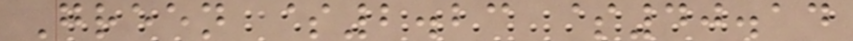Green $2.23 $40.14
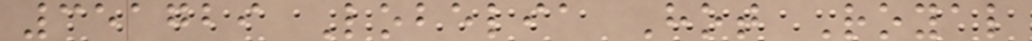351729 Lobelia Hot Royal
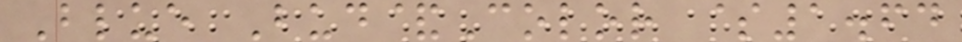Blue Bud&Color $1.64
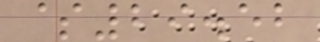$29.52
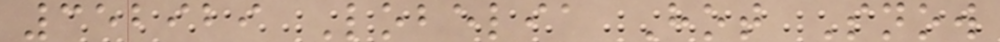352929 Lobelia Hot Snow
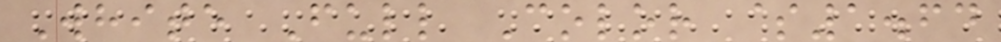White Full Color $1.64
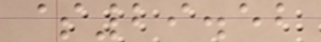$29.52
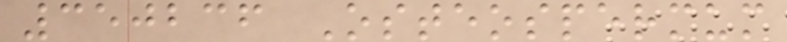350236 Osteospermum
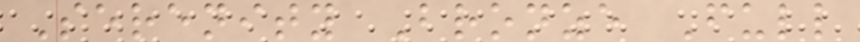Serenity Bronze Full
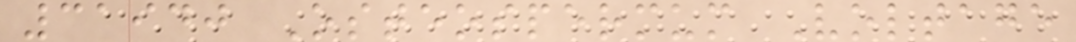31940 Osteospermum Voltage
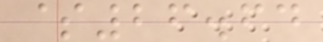$26.64
